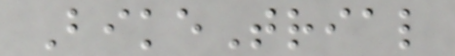BikeTrial
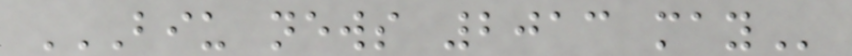BIU NEWS 2013 MAY
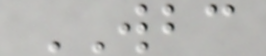WBC
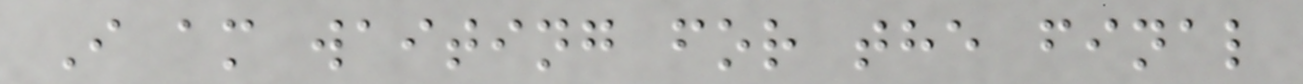I am waiting for the final
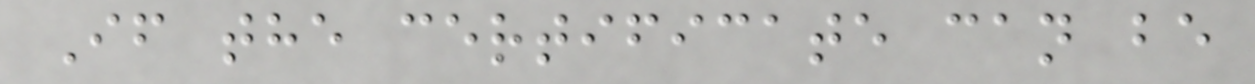If the certificate can be
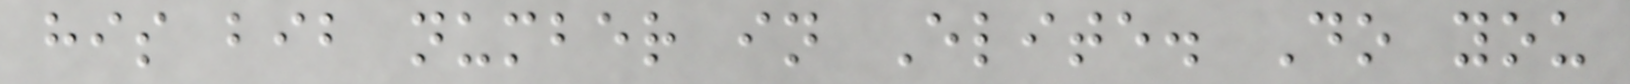his bib number in Elite. Do you
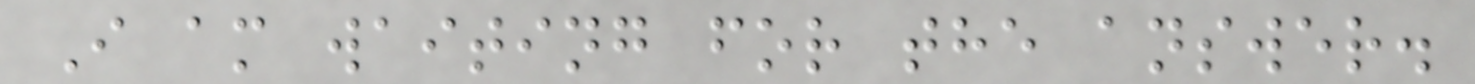I am waiting for the answer.
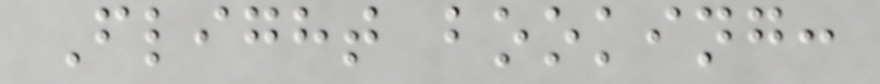Flight booking:
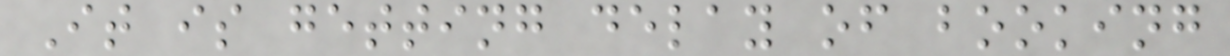It is getting delay of booking
